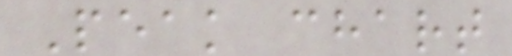Peak chart
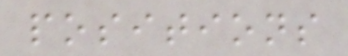positions
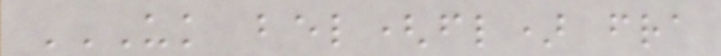UK BEL(FL) FRA
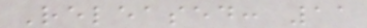Released: 11
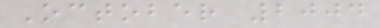October 2004
